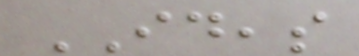IDEAS
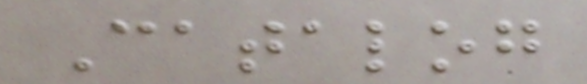Catalog
